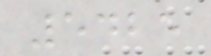5425
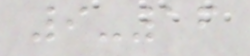9-16
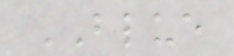BLUE
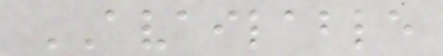AVAILABLE
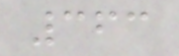363
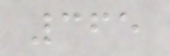365
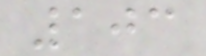103
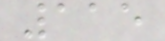115
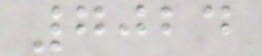7024
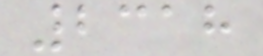2318
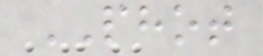PHOT
